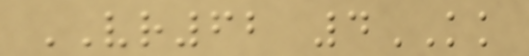VR62 4KK
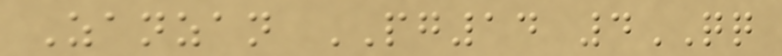Zanzan PG14 4QQ
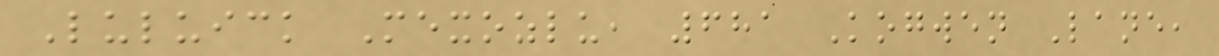Luluick Mexozlu, 681 Kogwen Lane,
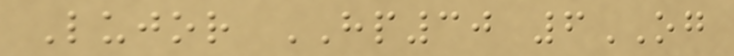Lujor HP30 6OG
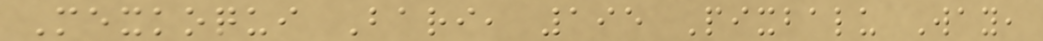Mexkoqui Bari, 195 Pixbalu Way,
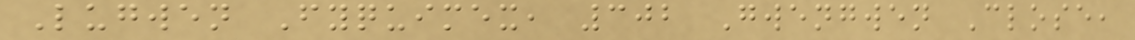Lugwen Fyquimex, 302 Gwengwen Close,
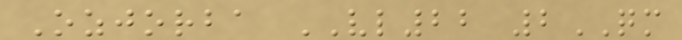Ozjorba VL22 2QM
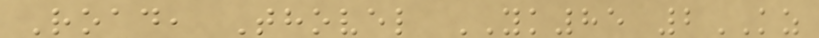Road, Thovel YK85 2KZ
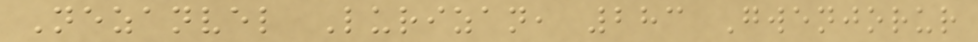Nezanvel Lurizan, 283 Gwenjorur
